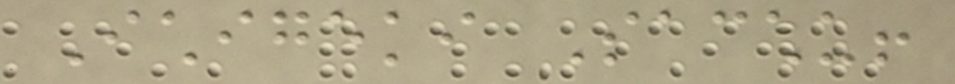Ichigeki Sacchu!
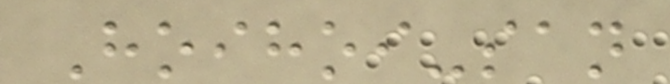Hoihoi-san
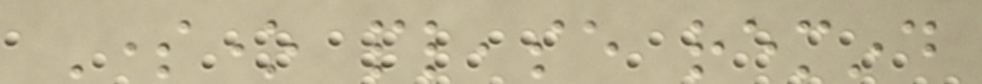Someone please remind
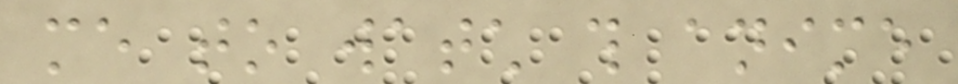me to watch this anime
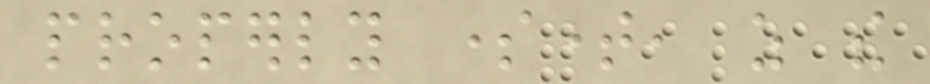properly sometime, as the
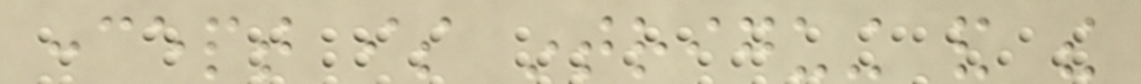concept is intriguing and the
